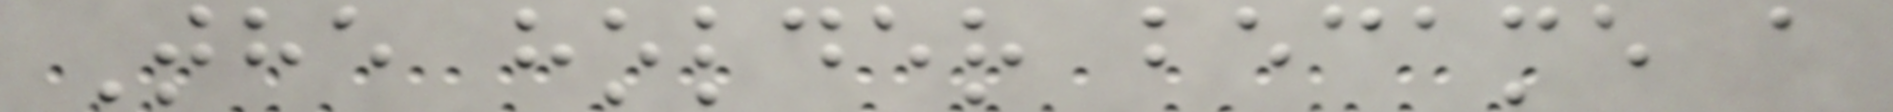The holder became a
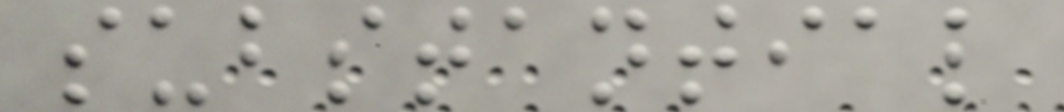substantial
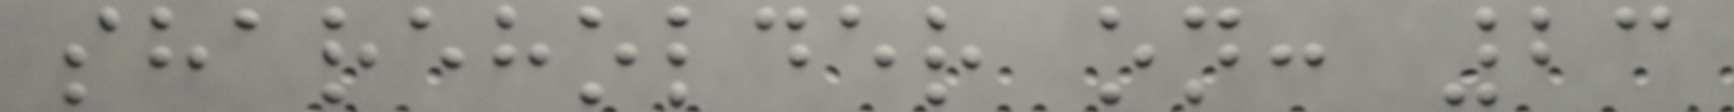shareholder on: 23
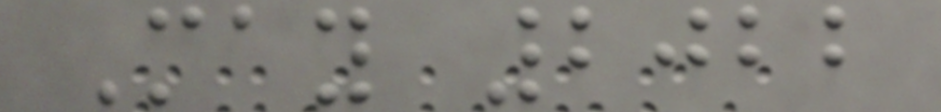May 2022
